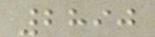2890
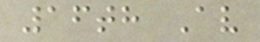16th Av
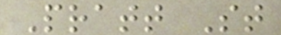Pratt St
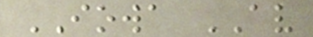IOWA AV
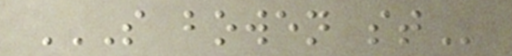S BOWEN ST
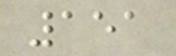151
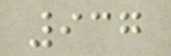937
